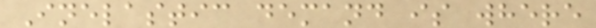Inelastic demand is where
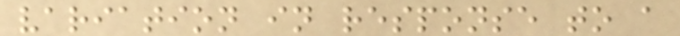variation in response to a
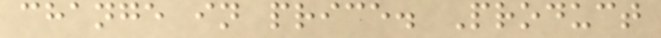change in price. Product
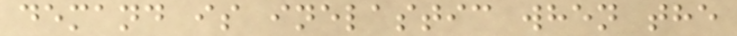demand is inelastic when the
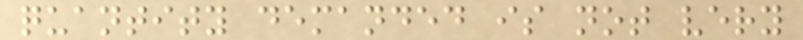quantity demanded is not very
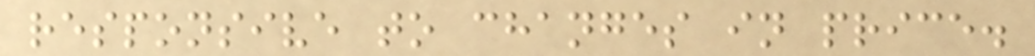responsive to changes in price.
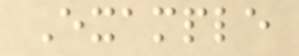Example
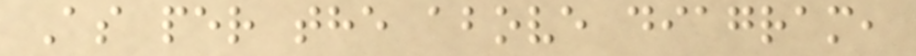As per the above diagram,
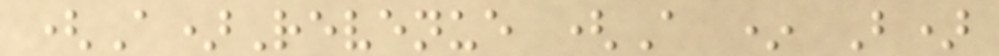(A)Revenue (A * B)
